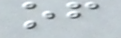of
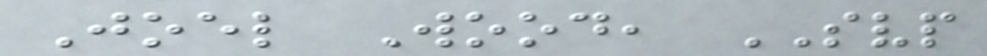Joel Wood, SVP
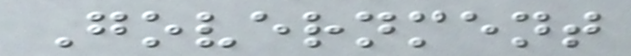Government
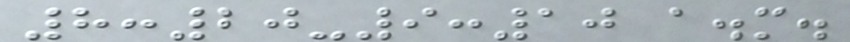8:20-9:10 a.m.
